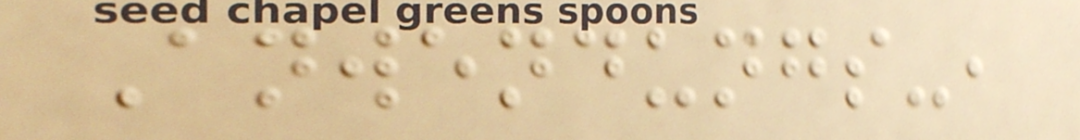Anwendungs-,
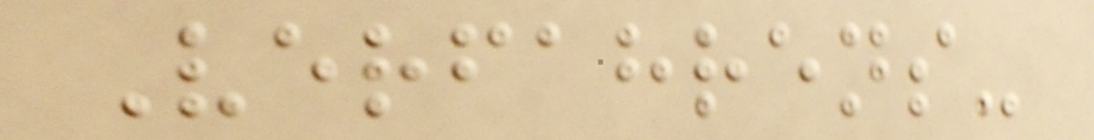Verfahrens-
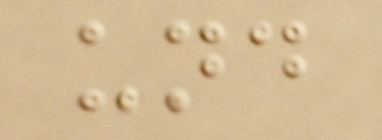und
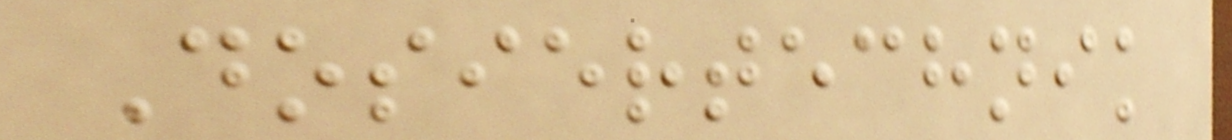Dosiertechnik
